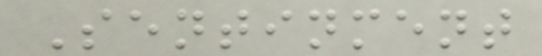Sentinment
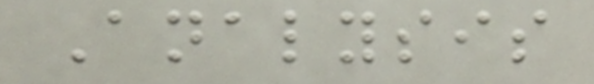Analysis
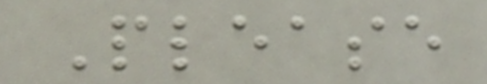Please
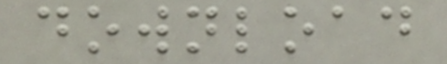download
